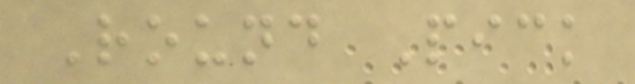Round Pick
